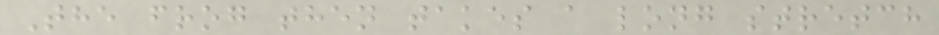The frog then takes a long stretch
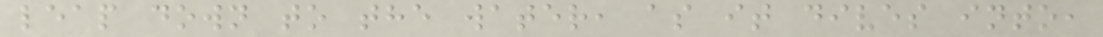leap down to the water, as it dives into,
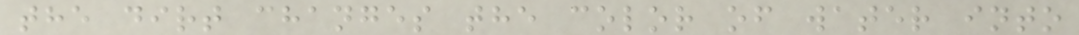the dirt changes the color of water into
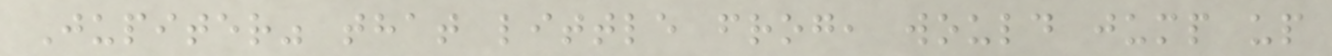Jupiter" that little frog, would jump up
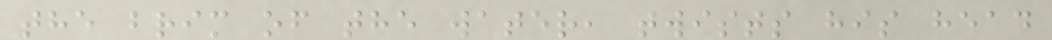the brim of the water, twists his head
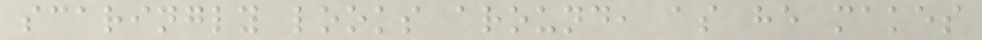scaringly looks around, as he makes
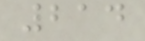214
